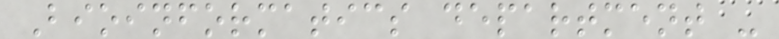Bioinformatics department -
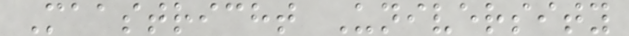Maastricht University
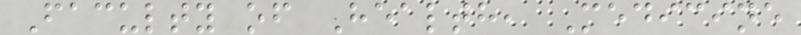Faculty of Health, Medicine
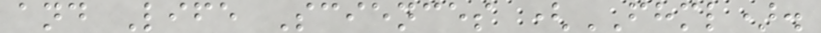and Life Sciences (FHML).
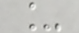_
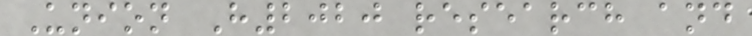Union H2020 research and
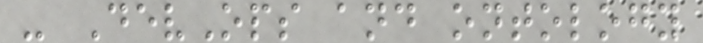- DevOps and ontology
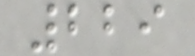229
